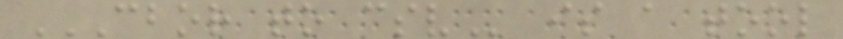CBOR TO CSV is a tool
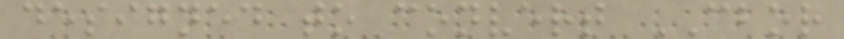designed to convert CBOR
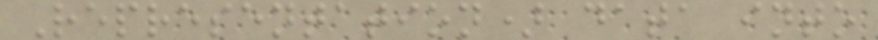Representation) data into
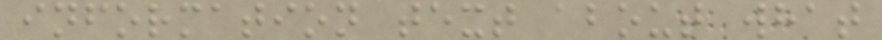information text about what
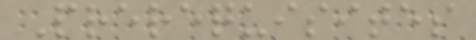Prerequisites
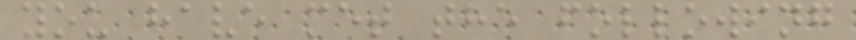you have met the following
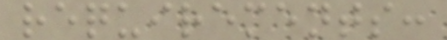requirements:
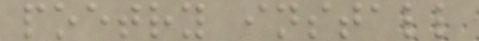poetry install
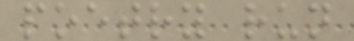poetry run
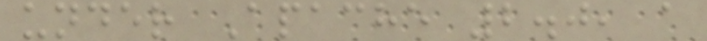under Apache 2.0, a
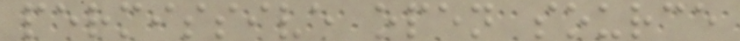permissive open source
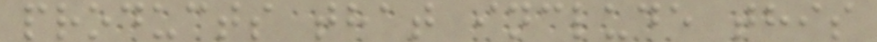products that include this
